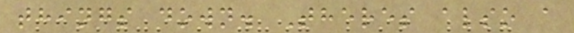things down. Theres also a
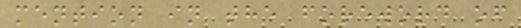mention in the foreword of
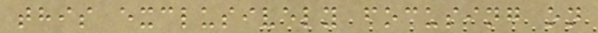this exclusively focusing on
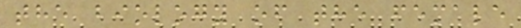the biology of the female
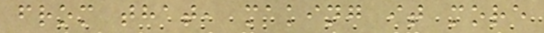from that, making it more
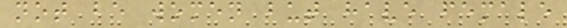not be women but have female
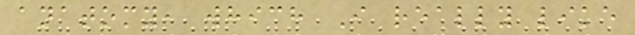anatomy, which I really like
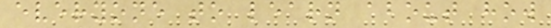everyone to learn about how
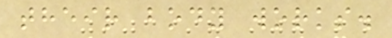their body works.
